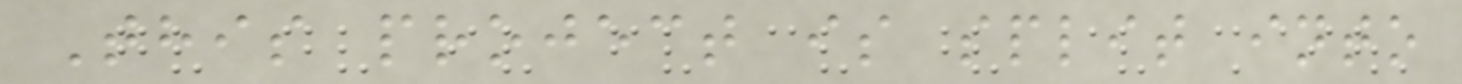This project is split into
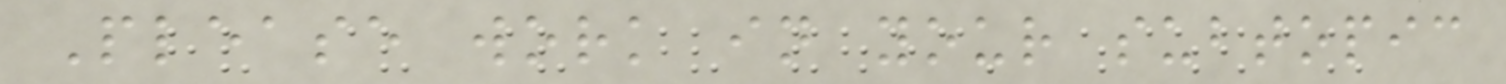Please work in your subtopic
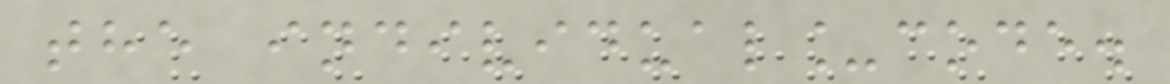the individual_code.
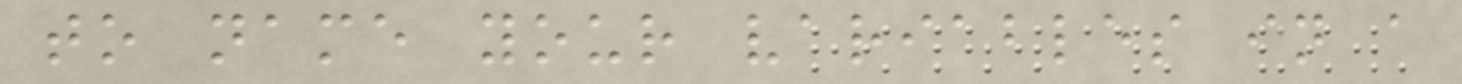to name your variables in a
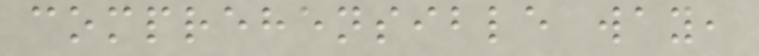comprehensible way,
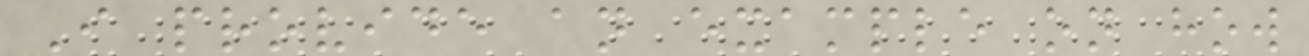I provide an example on how
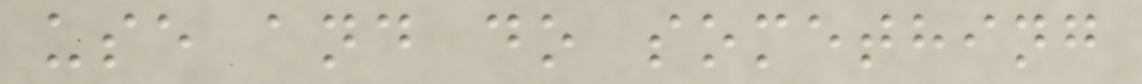use and do something
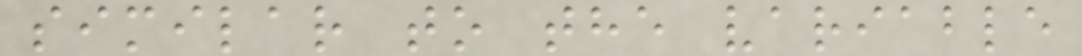similar to the variable
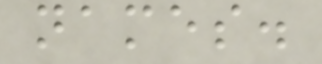names.
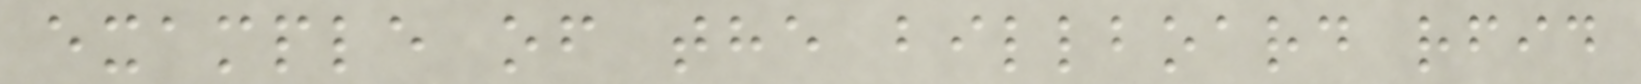example of the billboard rfid
